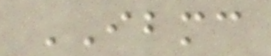IBMC
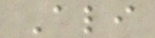Ali
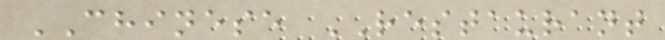CHINESE RESTAURANT
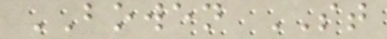BOWEN ST
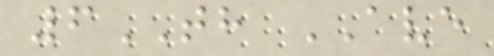6TH AVE
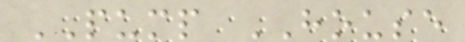PUMP HOUSE
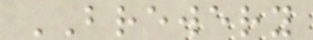BREWERY
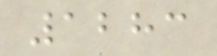1283
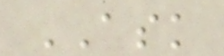ASK
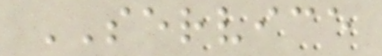SERVICE
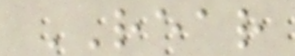REAR
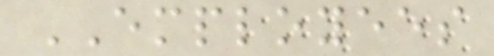EMPLOYEES
